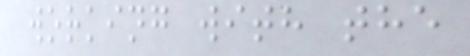working with the
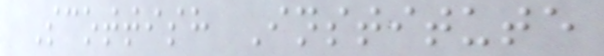Scottish Institute
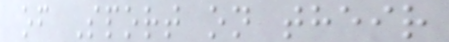of Sport on their
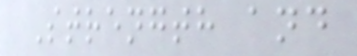Strength and
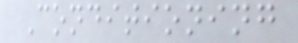Conditioning
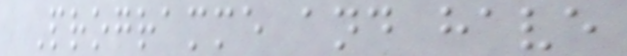Programme and have
